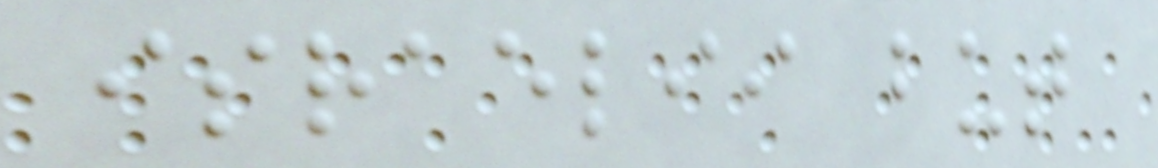israelii but
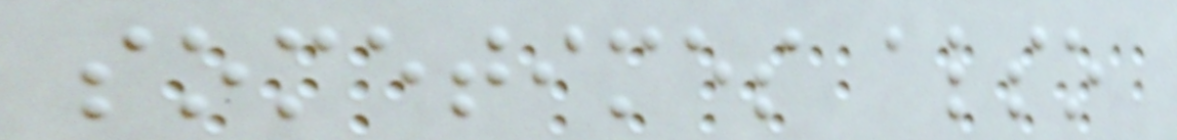sometimes also
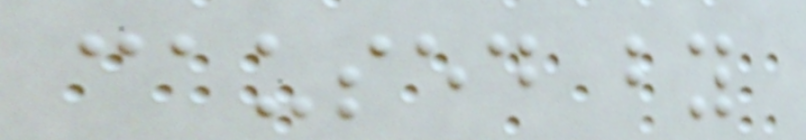caused by
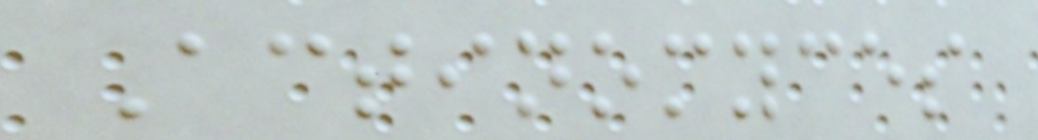Actinomyces
